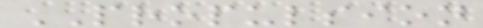PROPULSION
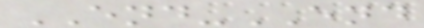END-END
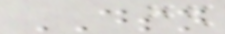DSN
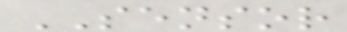SENSOR
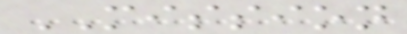MISSION
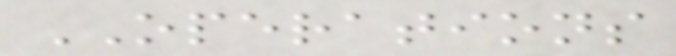OPERATIONS
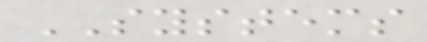SYSTEMS
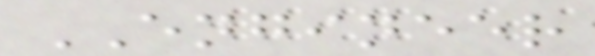ENGINEER
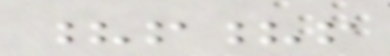?!?!
